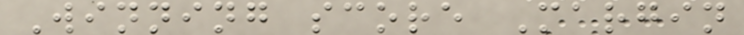Winning score Margin
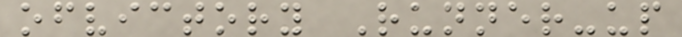ofvictory Runner-up
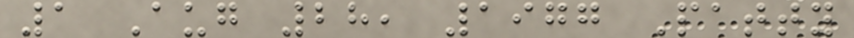1 Aug 28, 1977 Patty
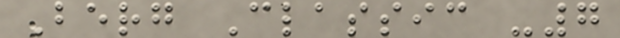Berg Classic -7
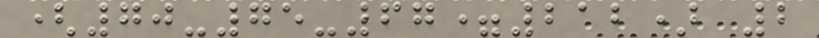(70-75-67=212) 2
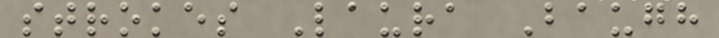strokes Laura Baugh
